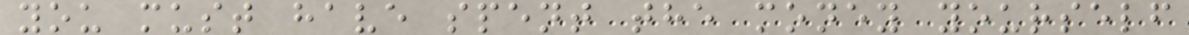you must have spent the money yourself
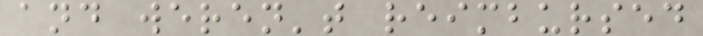and weren't reimbursed
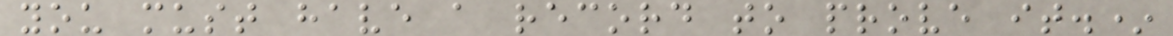you must have a record to prove it.*
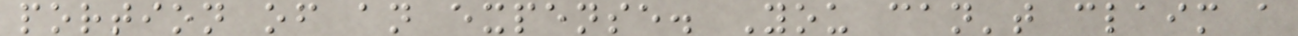portion of an expense. You can't claim a
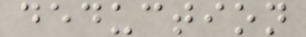deduction
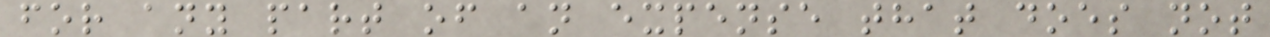for any part of an expense that does not
